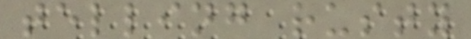telling rusty
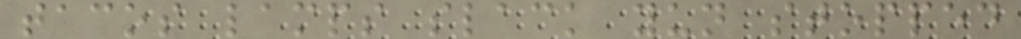tacos lamps slack yun stopped
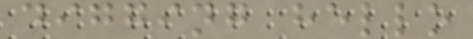digging hello
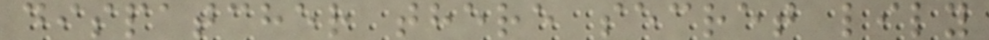dispatcher there secret lily
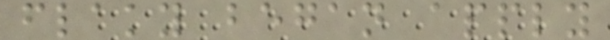flaky began apply
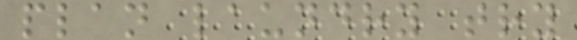plan laundry try
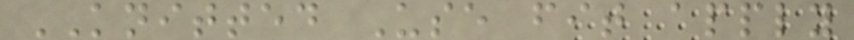KNITTED Use fit apply
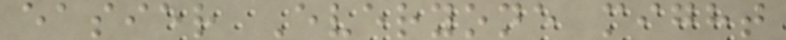easier Everyone might
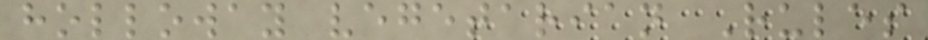holloway vegetarian Rules
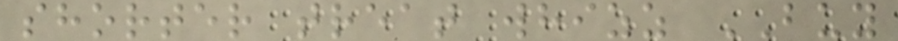shorter treat whizz BUY
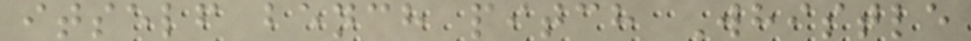itself bench pitch Whistle
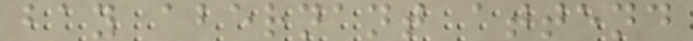bay abernant attend
